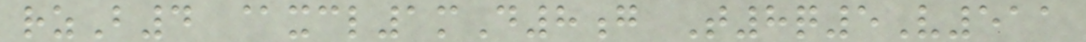rzB4 @xcl1mD8g T8q5V511
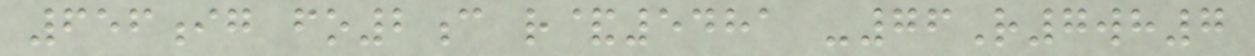656ig fo2c r&5481 -76R7wh7
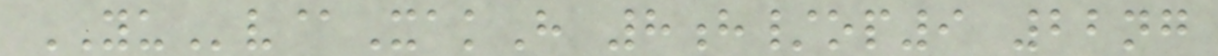YUv@XakH 8h/op9 22ng
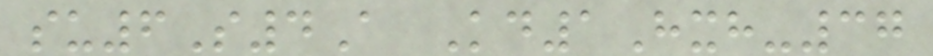su6S4A Kd1Hxh-37
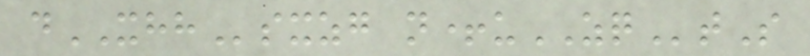dXHHsxzg n+uZQtS
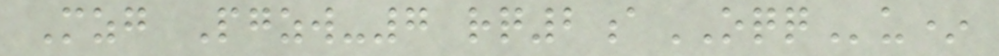Mzg Pgzw-7 rq2aOQQu*
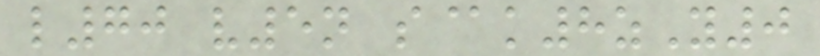l70 v5n s@k8zY0
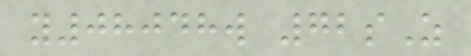y08048w 72sZ
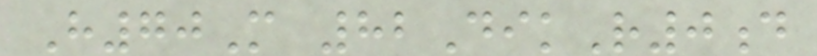H70M 82DikR0d
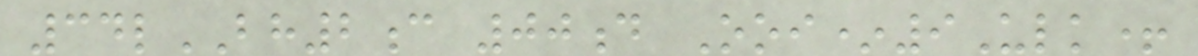34lBH2c 00d Ooi*9Ulk+
